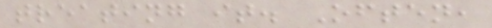treating it. Often,
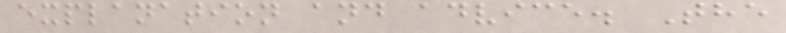explanation and advice. The
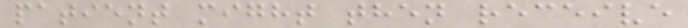patient might then receive
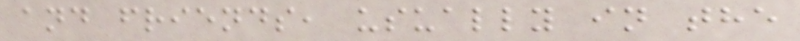and friends, usually in the
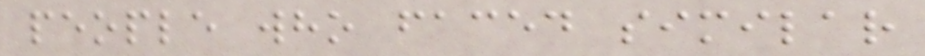people who faced similar
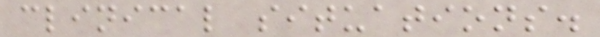clinical situations.
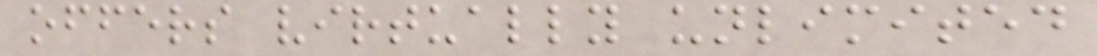offers virtually unlimited
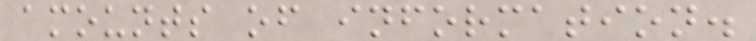amounts of information.
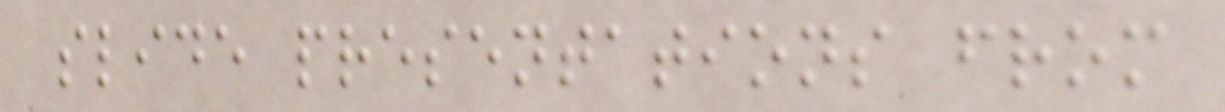slide presentations from
